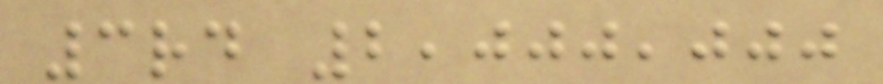3rd 2,000,000
